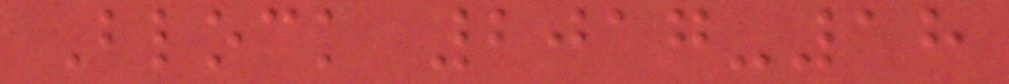Block 2017-18
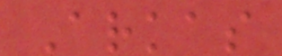Arkas
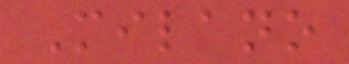Milano
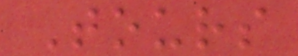Tours
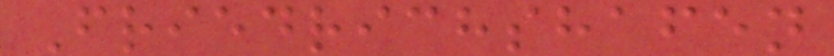Friedrichshafen
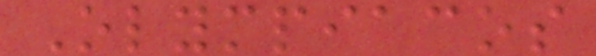Olympiacos
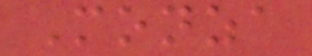Monza
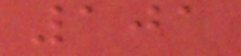101
